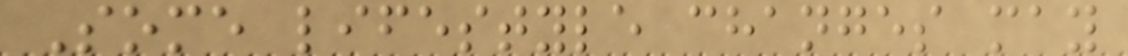Some lifestyle changes may
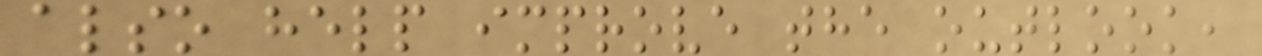also help improve the outlook,
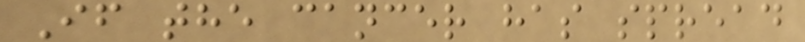If the cancer has spread
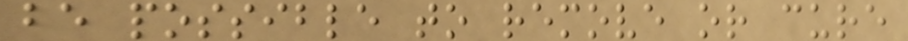be possible to remove or cure
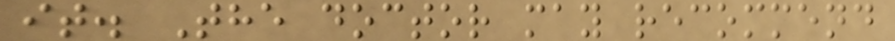it. The doctor may recommend
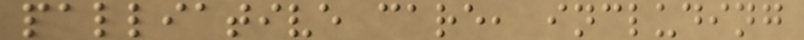palliative care, including
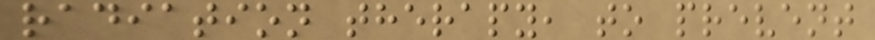radiation therapy, to prevent
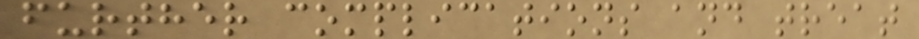further complications and treat
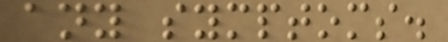any symptoms.
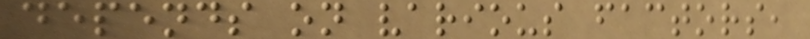depends on various factors,
